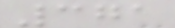371
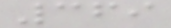369
